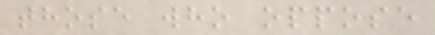those who oppose
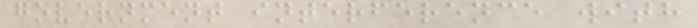government interference with
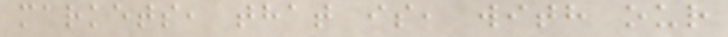markets, that is, with our
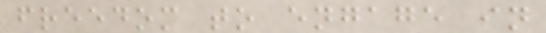freedom to engage in
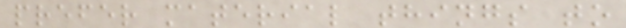prefer material things to
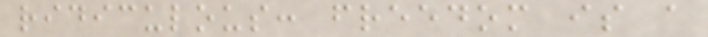ridiculous: freedom is a
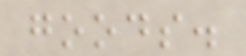goods.
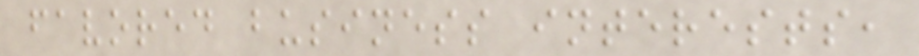favored business interests,
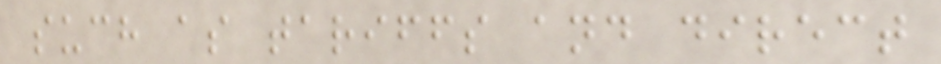such as tariffs and direct
